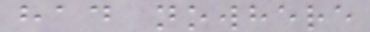had nowhere
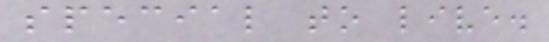special to live.
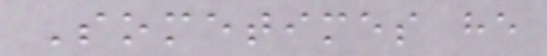Sometimes he
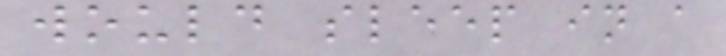would sleep in a
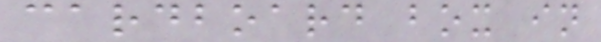cardboard box in
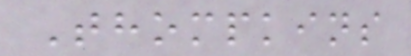Thompkins
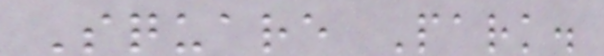Square Park.
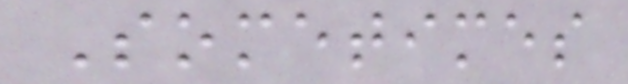Sometimes
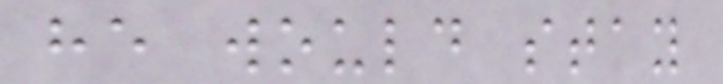he would stay
